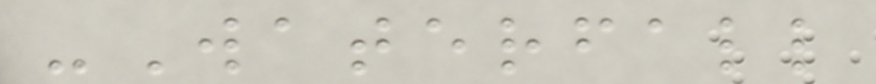-Waterfall
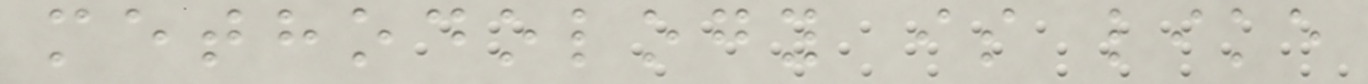methodology is like
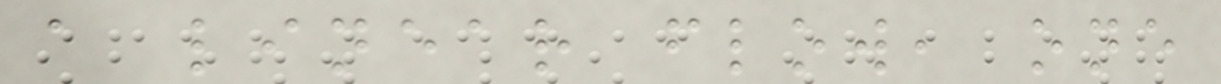a linear flow, one
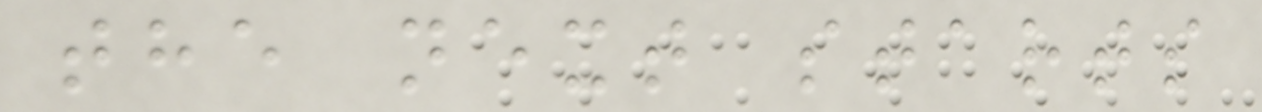the next starts
